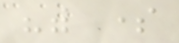"with some
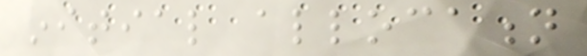initial allocation
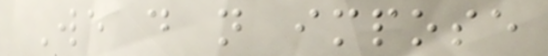We do not impose
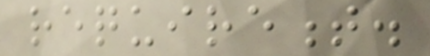requirement.
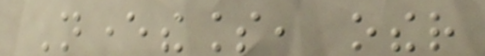Nevertheless, other
